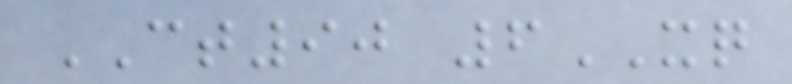CT90 6XQ
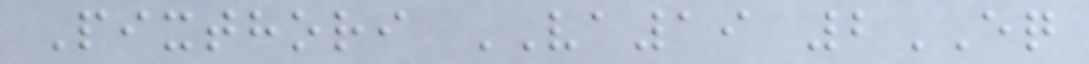Pixthori VA19 2EQ
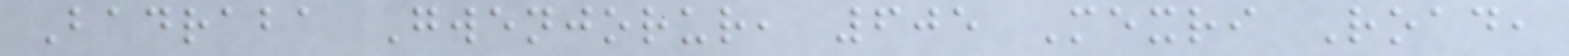Badraba Gwenjorur, 605 Mexri Road,
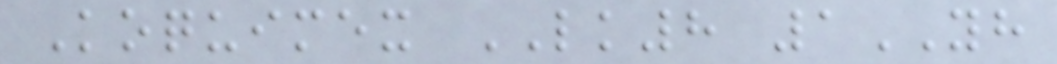Koquimex LK8 1YH
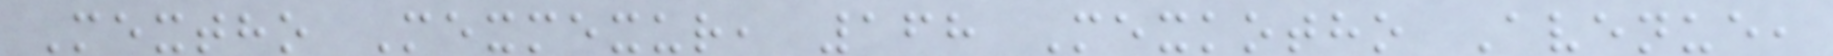Mextho Mexmexur, 168 Mexkotho Avenue,
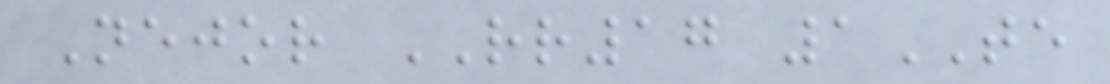Nejor RR17 1TE
